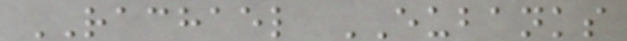RACHAEL EUBANKS
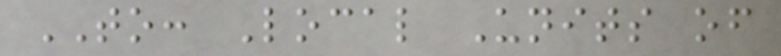TO: Local Units of
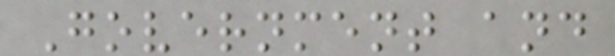Government and
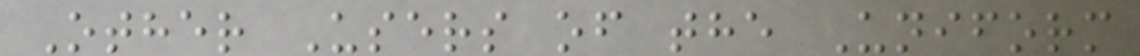Other Users of the Uniform
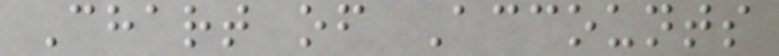Chart of Accounts
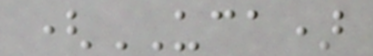(UCA)
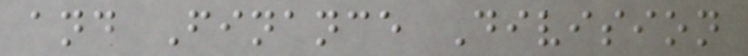and Finance Division
